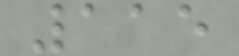115
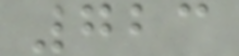723
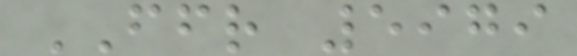FFR 5979
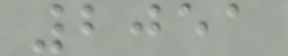2051
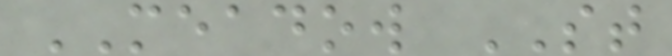MEADOW ST
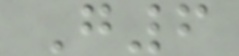G6
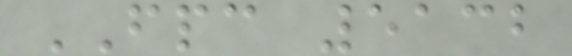FPC 5132
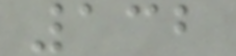132
